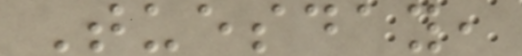Tuesday,
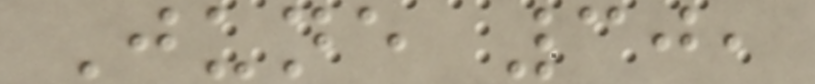June 30,
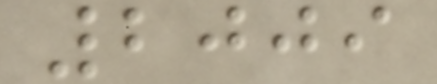2009
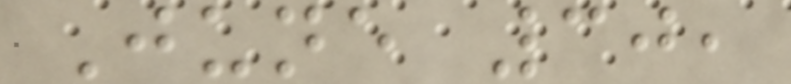June 30,
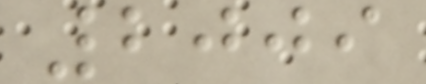2009
